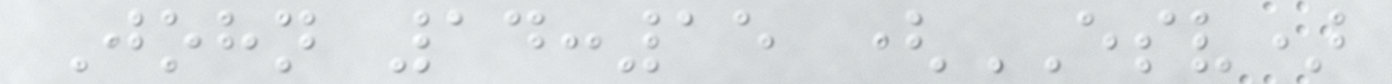John 14:15 (ESV)
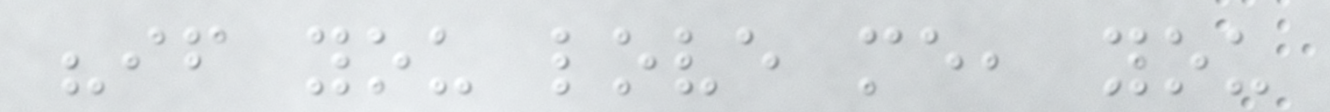"if you love me, you
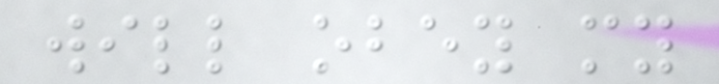will obey my
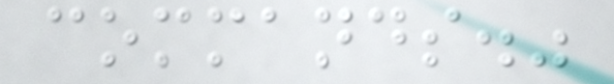commands."
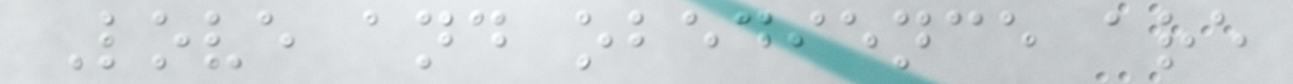Love and obedience are
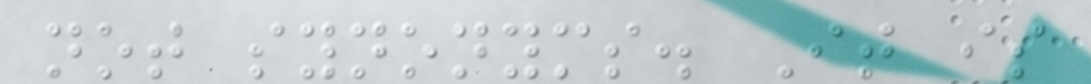not synonyms. It is
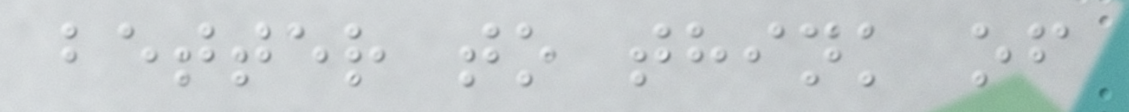better to think of
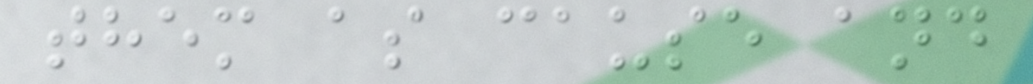them as cause and
